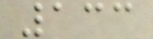133
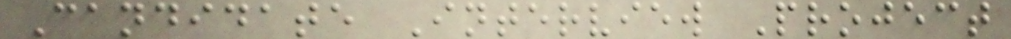Candidate Interview Project
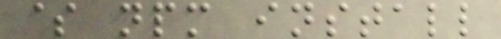$ npm install
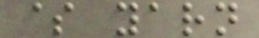$ yarn
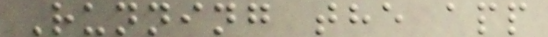Running the app
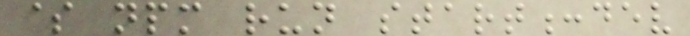$ npm run start:dev
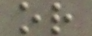or
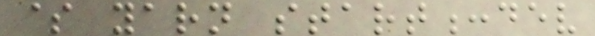$ yarn start:dev
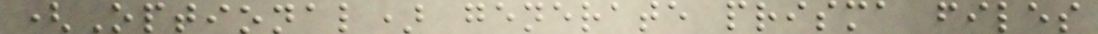(Optional) generate prisma files
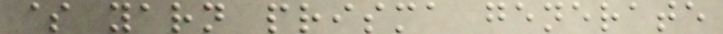$ yarn prisma generate
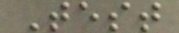Test
